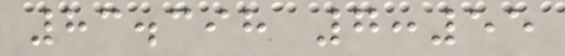83.398 7:55
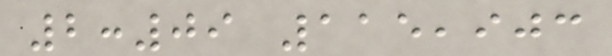2:09 115,903
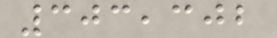303,302
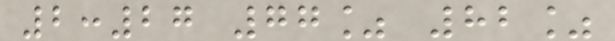2:27 77% 82%
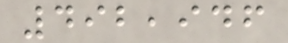492,946
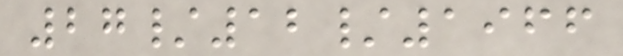27/12/1966
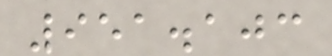951.103
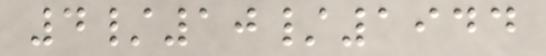4/10/1944
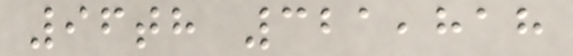96th 321,818
